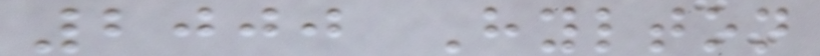2000 Hylton
